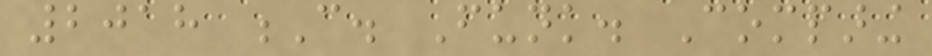2018 C. Funk. Comparing
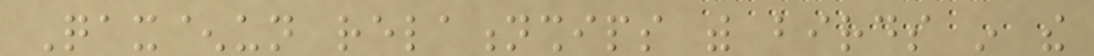Qax^un relationships with birds in the
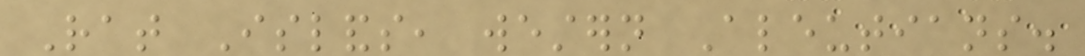Rat Islands, western Aleutians.
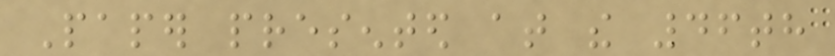Paper presented at the 46th
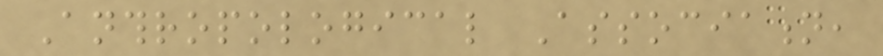Anthropological Association,
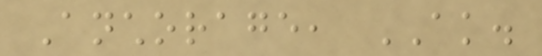Anchorage, AK.
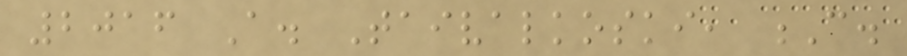2016 A. Taivalkoski, C.
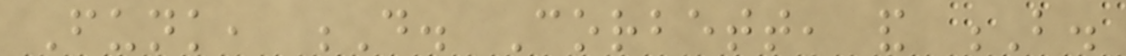Funk, D. Corbett, and B.
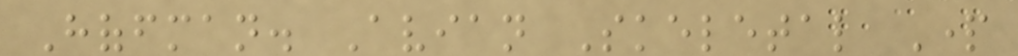Hoffman. Avian Skeletal Part
